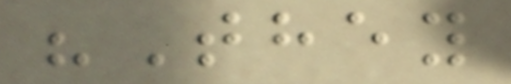"They
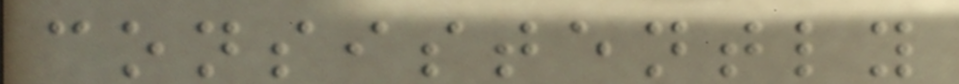consistently
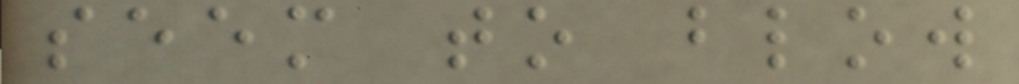seem to blow
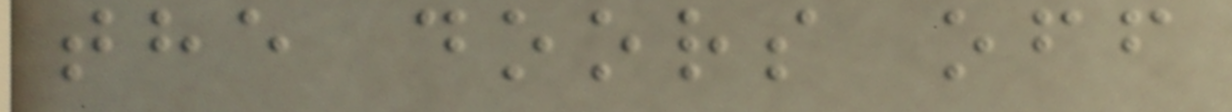the doors off
